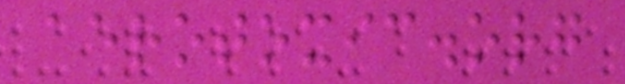aerotoxic.org
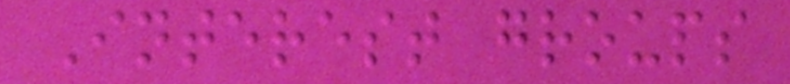Interest groups
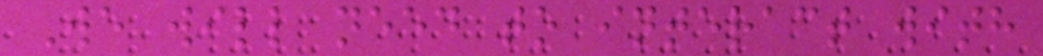We will need to interact with
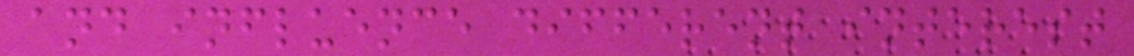and influence different interest
